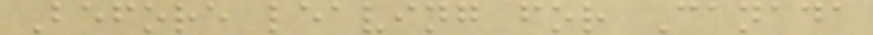Before leaving for Canada
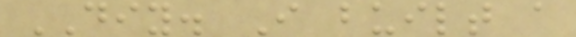DIY. I built a
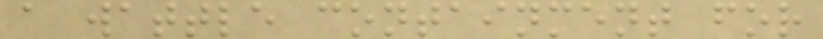a wattle containment for
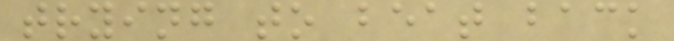trying to beat back
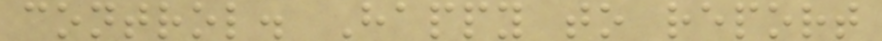control. Happy to report
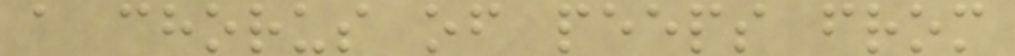a chorus of peeps from
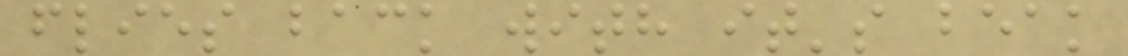flies back with it's beak
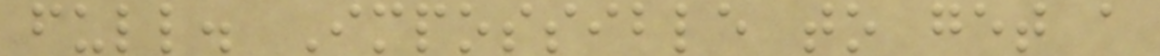full. Impossible to get a
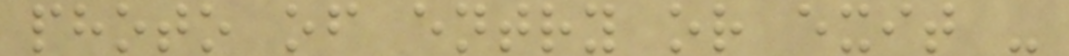photo of entry or exit -
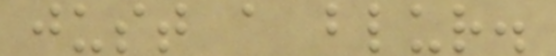just a blur.
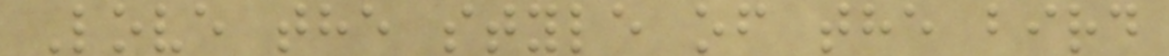Love the style of the bird
